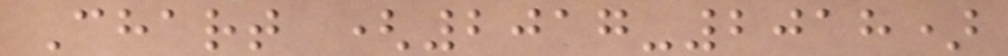Chart (2017-2018)
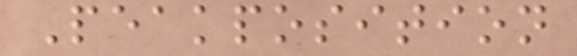Peakposition
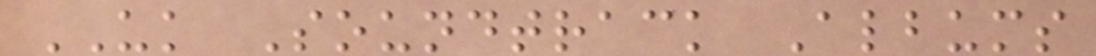UK Soundtrack Albums
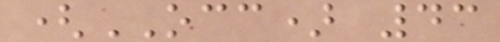(OCC) 43
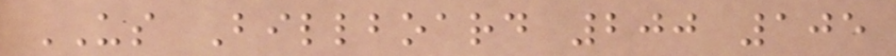US Billboard 200 105
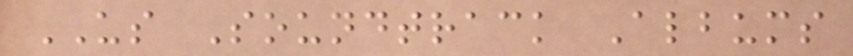US Soundtrack Albums
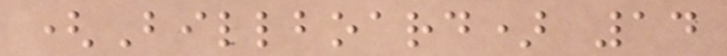(Billboard) 14
